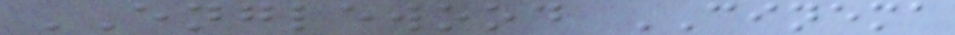ENGLEWOOD CINEMA
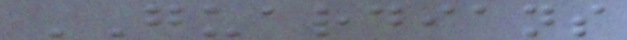GUARDIANS
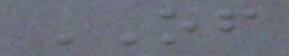OF
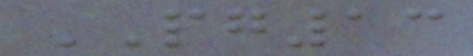PG13
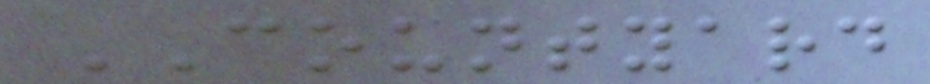COUNTYARD
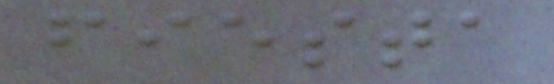fiesta
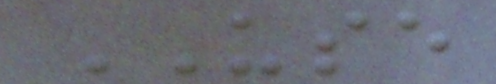USE
